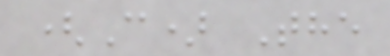(C) The
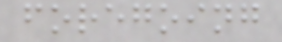foregoing
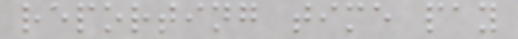reporting time pay
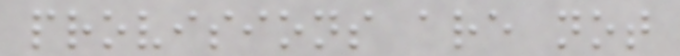provisions are not
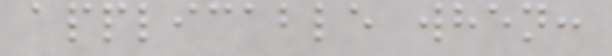applicable when:
